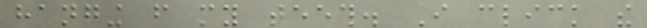hanging from my teeth. I click the
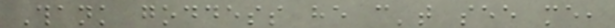Thank goddess he can't see me,
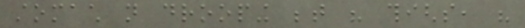stomach not drooping between his thighs, his
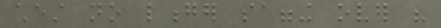chest no longer sagging over his
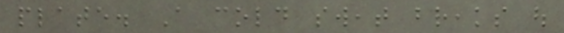plate. A cold sweat breaks out
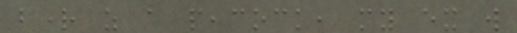bright as a peacock, my ex will
